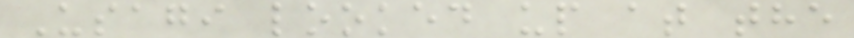Usagi looked up at the
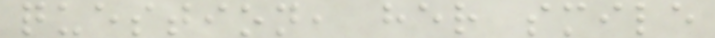question, her smile
